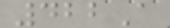422A
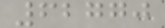62770
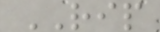RIP
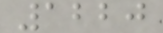1220
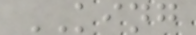KING
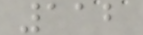112
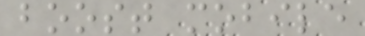boost mobile
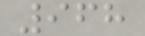968
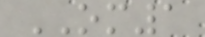OM1
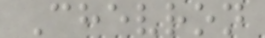Chevron
